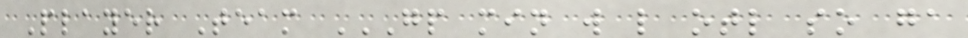Player Team GP MIN W L OTL SO GA
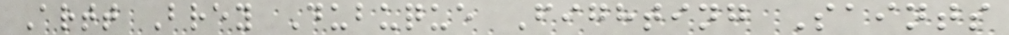Artt Brey Dubuque Fighting Saints
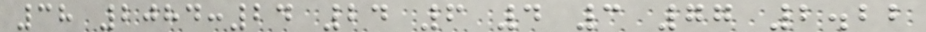38 2084:24 24 6 4 3 77 2.22
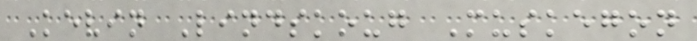Kevin Lindskoug Muskegon
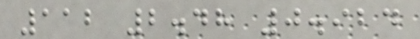112 2.48 0.924
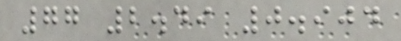77 2.49 0.904
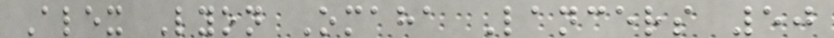Alex Lyon Omaha Lancers 50
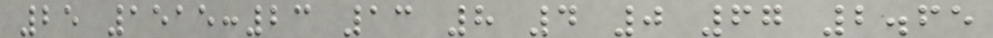25 1515:23 13 8 4 0 67 2.65
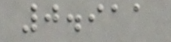0.911
